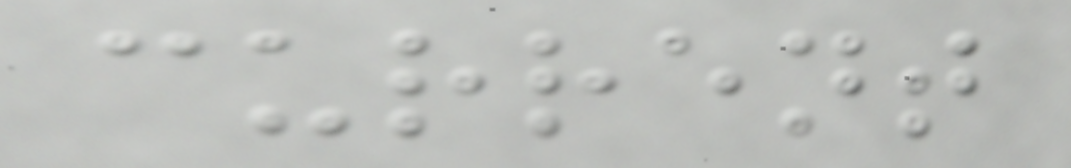current
